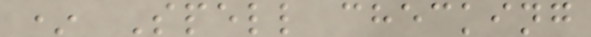* Spell checking
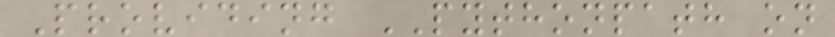Providing PYTHONPATH on
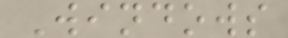Windows
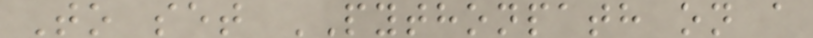To set PYTHONPATH on a
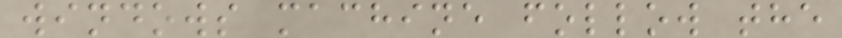windows machine follow the
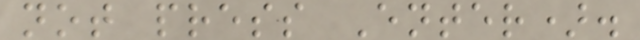not press Enter).
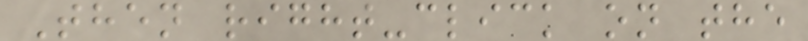Then right-click on the
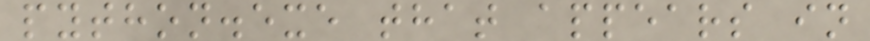python.exe that appears in
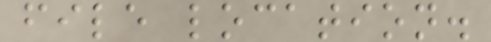file location.
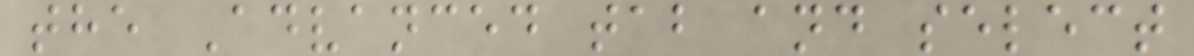the Advanced tab and select
